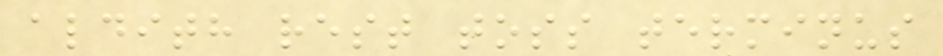aldith rest toss terminus
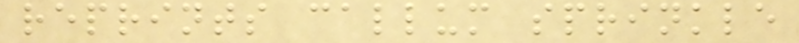reprints callum sprinkle
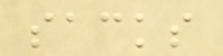sacks
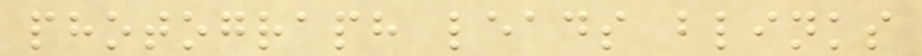photograph leads blinks
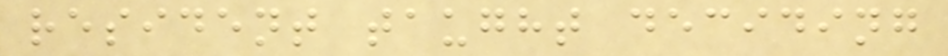resident taught deciding
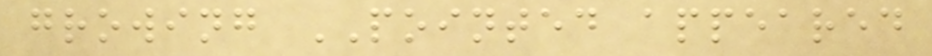growing POINTED appeared
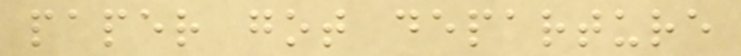paper got departure
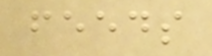feeds
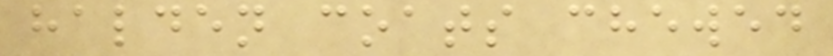halden coats chewed
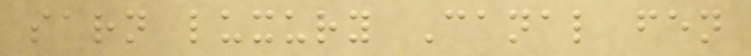sarn luxury Canal fen
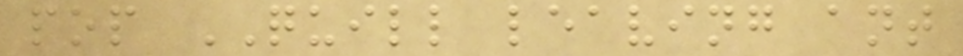pop QUILL leaving ant
